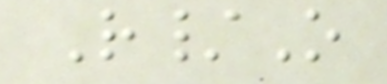R/O
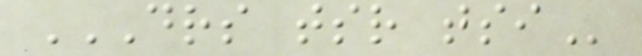DRS TSR TSI
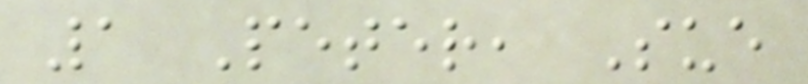1 Peter, Sue
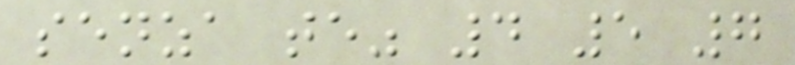senza te" 4 5 7
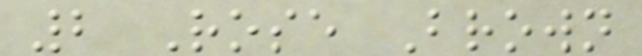2 Rose Brown
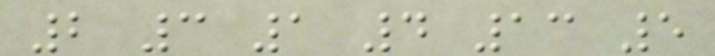2 3 1 4 13 5
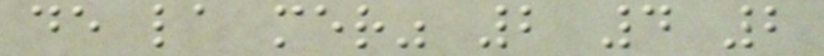de la mer" 2 4 2
